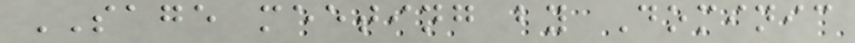SAGE meeting by Dominic
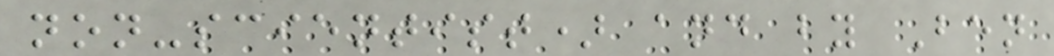non-scientist) and by Ben
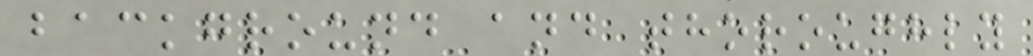background and thoroughly
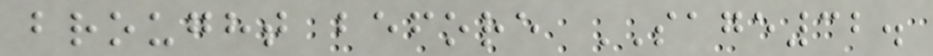brought before SAGE32.
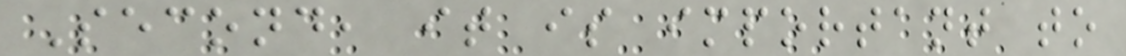Second, it is important to
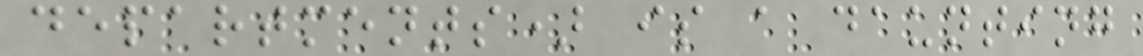departments) is a daunting
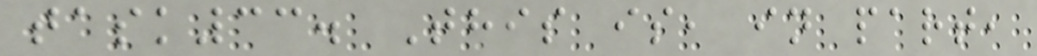task33. This is, in part,
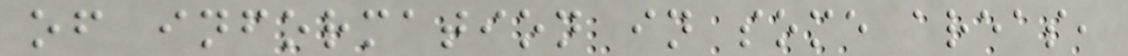of information in some areas,
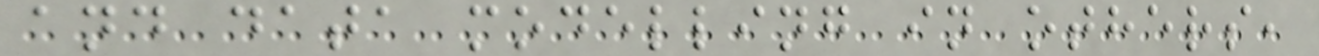and data modelling in others,
